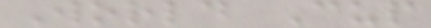World Cup
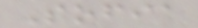Sofia
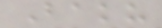Baku
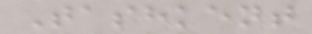Tashkent
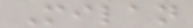Milan
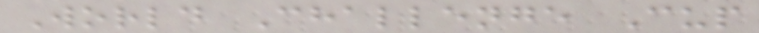World Challenge Cup
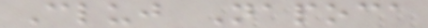Cluj Napoca
